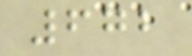672
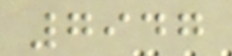7947
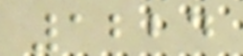1224
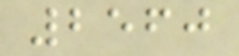2560
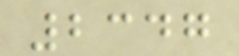2347
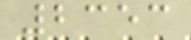2353
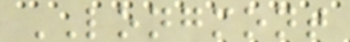LONGMONT
